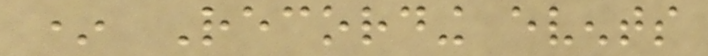* Recording events
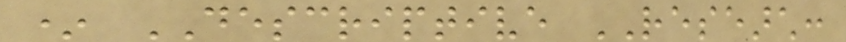* DESCRIPTIVE RESEARCH:
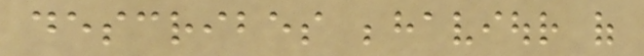describes behaviour of
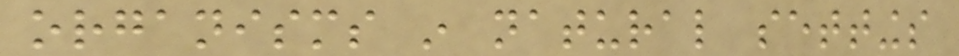organisms in natural settings
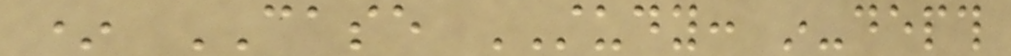* CASE STUDY: in-depth
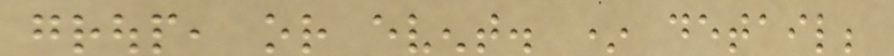group, or event. * detail;
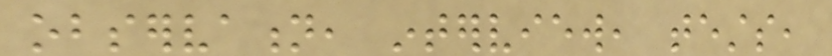observation, interview, tests,
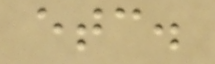etc.
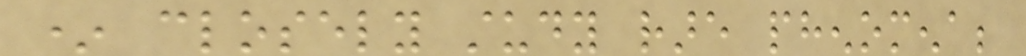* closely study rare phenomena;
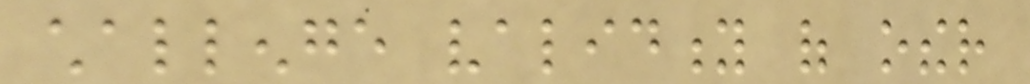challenge validity of other
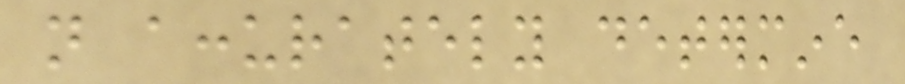not accurately determine
